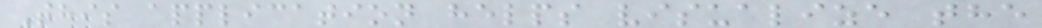This application helps visualize the
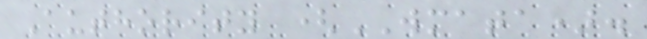Authority (WMATA).
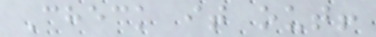Check it out!
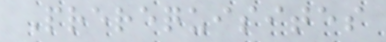Prerequisites
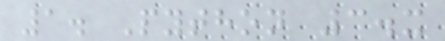1. Python 3.x
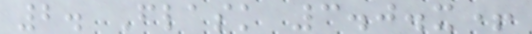2. Flask 3.0.x+
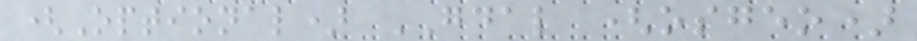(Optional) GDAL (osgeo)
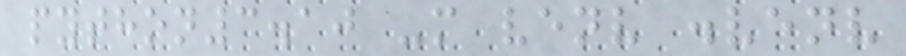python3.10 -m venv .venv
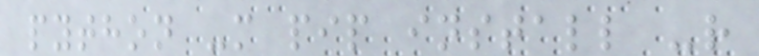python -m pip install -r
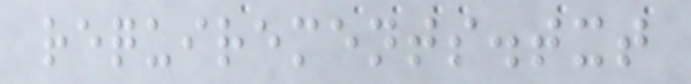requirements.txt
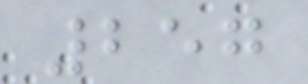257
